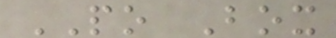PO Box
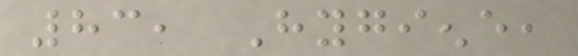83, Hygiene,
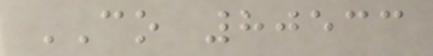CO 80533
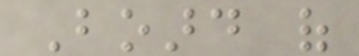Board of
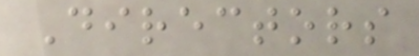Directors
